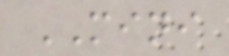MINI
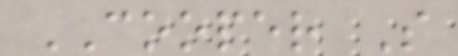COOPER S
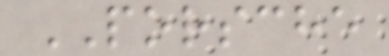PORSCHE
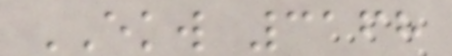EKW 3168
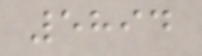5894
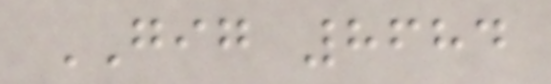GIG 8684
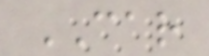CAR
